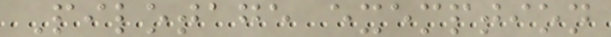Pilotage exemption
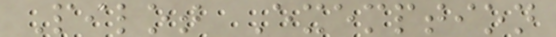Pilot Exemption
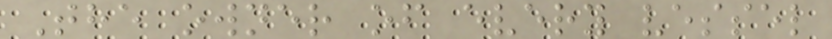The owner of every vessel
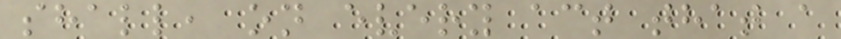shall, on every act that a
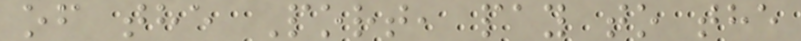of the Port, pay to the
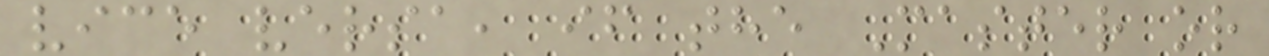vice versa, if the Master or
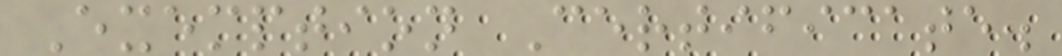Exemption Certificate.
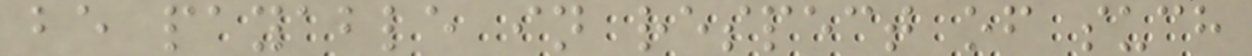be payable in respect of such
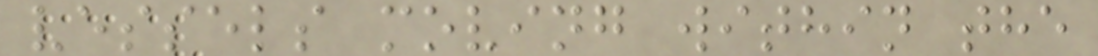vessels moving within the
